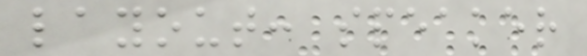layout: speaker
